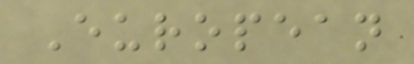European
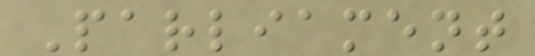Parliament
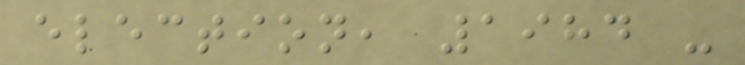election, 1984 -
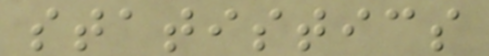statistics
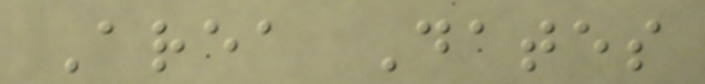Area Dates
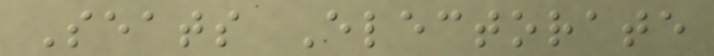Seats Electorate
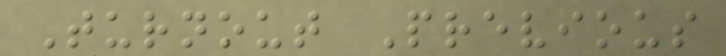Turnout Previous
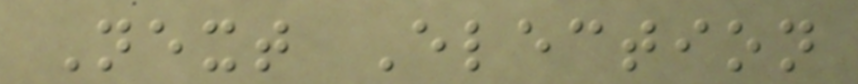Next Election
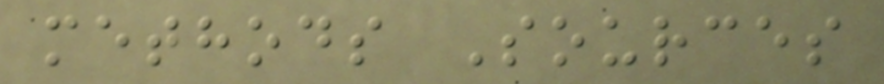methods Sources
